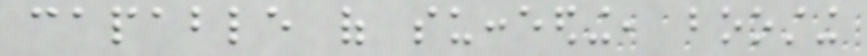capable of succeeding, boosting
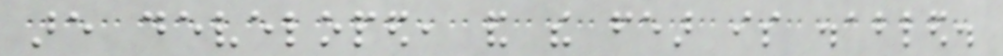are developed, and the fear is disabled.
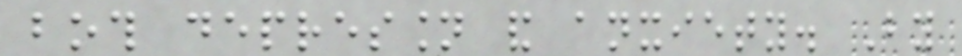both depression and anxiety. By
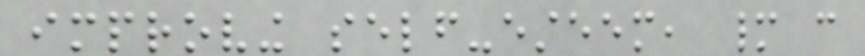improving self-esteem, many can
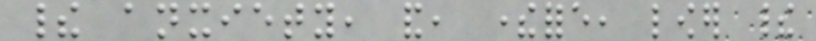their anxiety, and, therefore, lower their
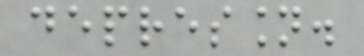depression.
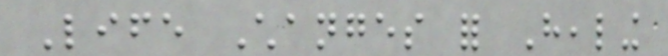Life Changes for Healing
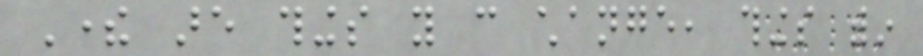There are things you can change, things within
